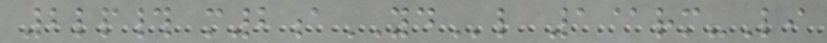2lp# m2aYDl 1@rm-Li
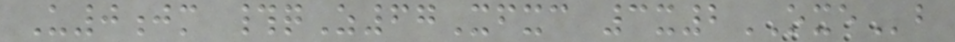U0jm #qZ67Xfxc 3x2OXEb
